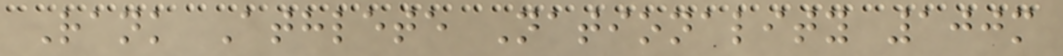Rank Athlete Nationality 100m
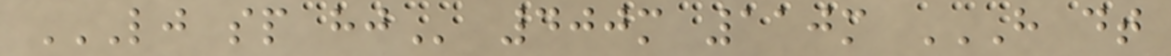LJ SP HJ 400m 110m H DT
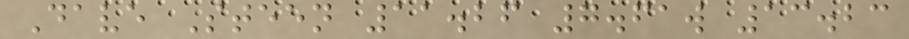Dave Steen 11.26 7.61w 13.23
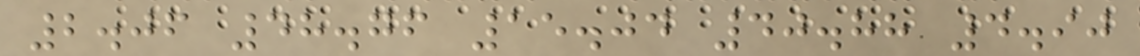2.06 48.76 15.04 40.88 4.90
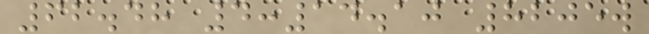62.48 4:14.10 8205w
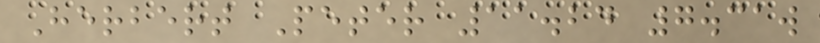Herbert Peter 11.24 7.31w
